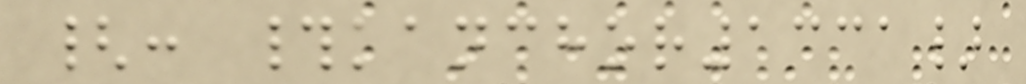{: #kanchor1331}
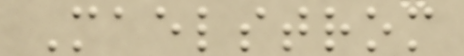Maelstrom
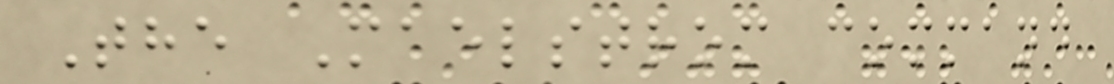The Maelstrom command
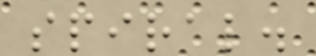spiral.
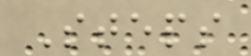Steps
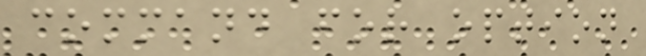command for option
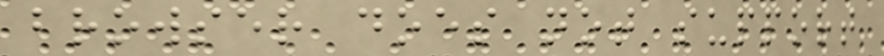browser does not support
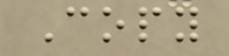Copy
